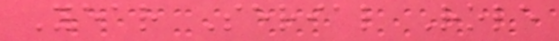Year Serial Role
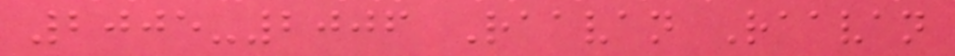2005-2006 Raavan Raavan
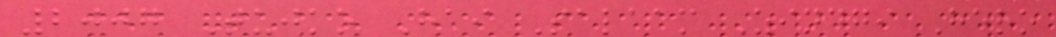2007 Tujko Hai Salaam Zindgi Hero
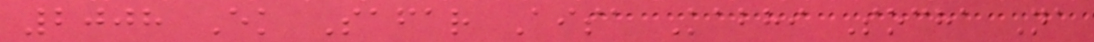2008 Ek Safar Aisa Kabhi Socha Na
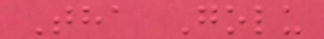Tha Golu
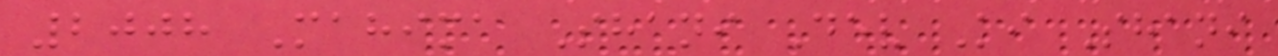2008 Mahima Shani Dev Ki Shani
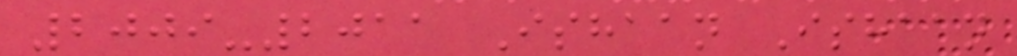2009-2011 Ishaan Ishaan
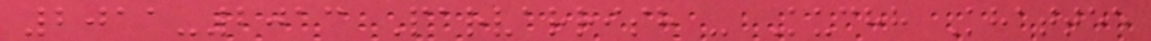2011-2013 Parvarrish - Kuchh Khattee
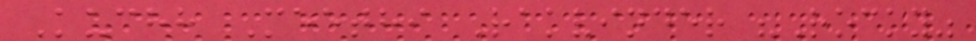Kuchh Meethi Rakvinder "Rocky"
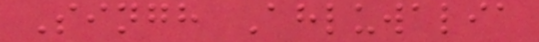Singh Ahluwalia
